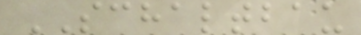SCHALTBAU
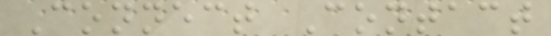Connect Contact
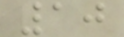10
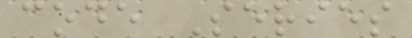code Series
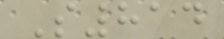S814
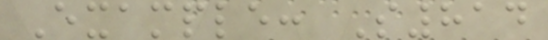Example: S814
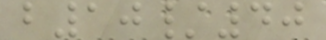b10/40
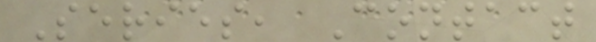Series, Contact
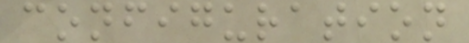configuration
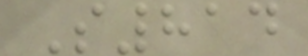S814
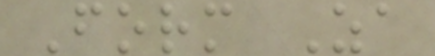Form Za
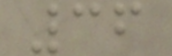36
